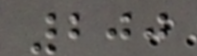200
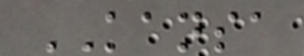KANSA
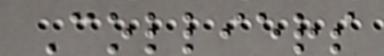Colliers
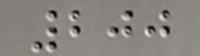200
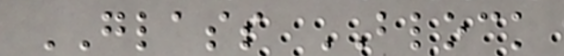GLASS BLOCK
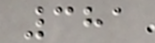381
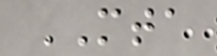MTA
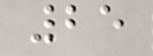25
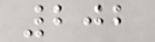202
